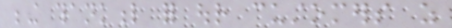being thankful for our customers as
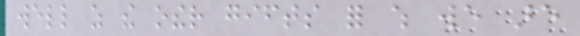well as the other gifts for which we are
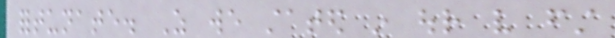fortunate. As we stated in our very first
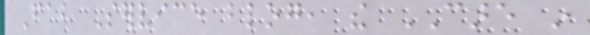Fab Service blog, the CARE in
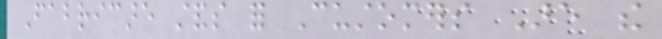Fabricare stands for Customers Are the
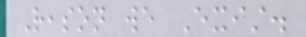Reason we Exist.
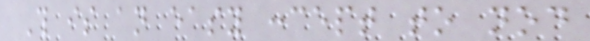This is an easy concept to nod
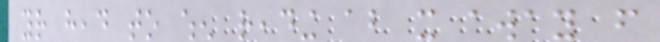your head to when reading about it away from
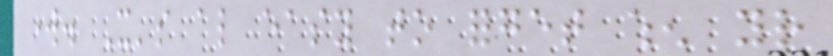work. It's also easy to forget when your
